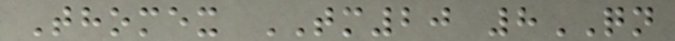Thomex TM20 8QN
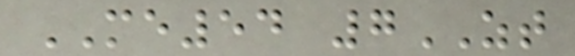ME54 7ZT
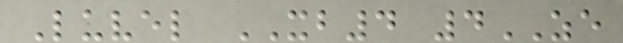Luvel XB4 4ZE
